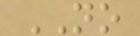NO
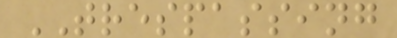TRESPASSING
